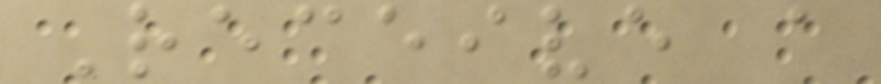Receive a
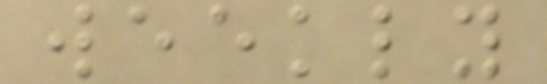weekly
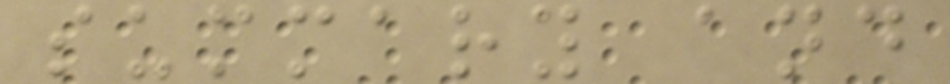summary and
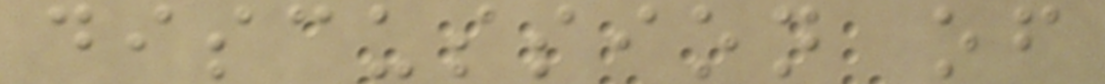discussion of
